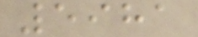5981
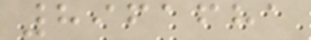8961681
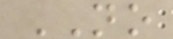NO
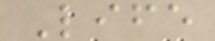Life
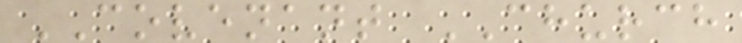COVENANT CHURCH
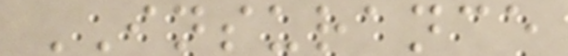INSURANCE
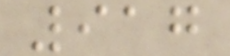917
